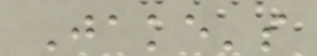Jake's
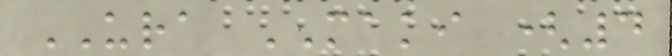URA MAKI (4
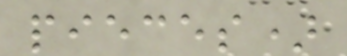pieces)
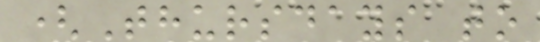(Thursdays to
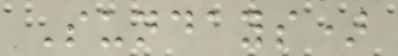Sundays)
